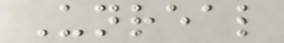Unreal
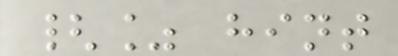{% hint
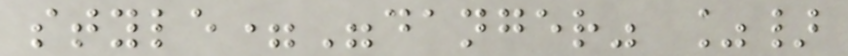style="danger" %}
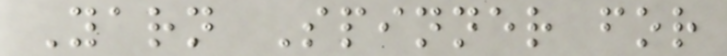Yarn Spinner for
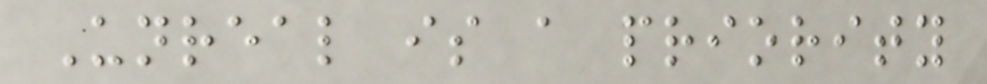Unreal is a priority
